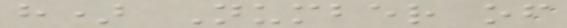h) Number of
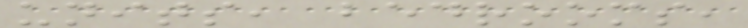units, bedrooms,
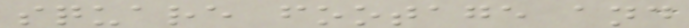square footage and
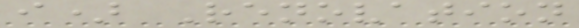i) Renovation
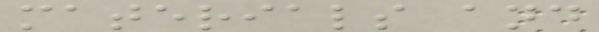materials and
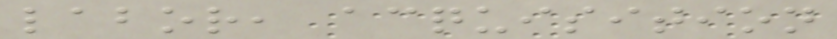labor, acquisition
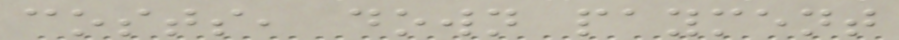costs, down payment
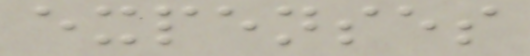expenses
